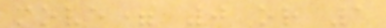move= 0 or 1
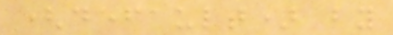(default) by
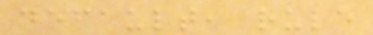default, rule
